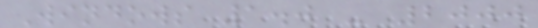Windows 1.0 - 2000
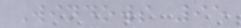Windows 95
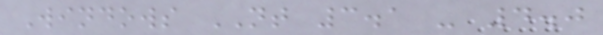Windows NT 3.1 - 4.0
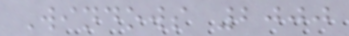Windows 2000
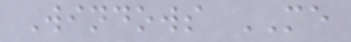Windows ME
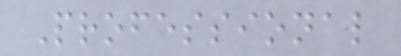Professional
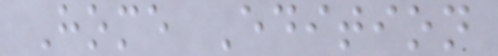Home Edition
